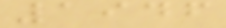1946
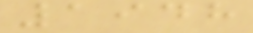1948
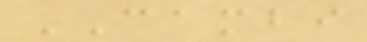CAMBI
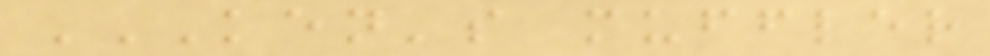KEN'S MUFFLER
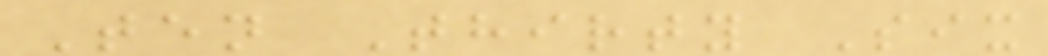Ten Thirty Six
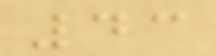43
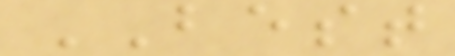BEST
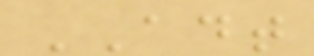ADT
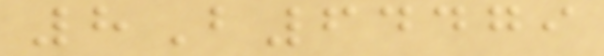8B64479
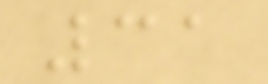31
